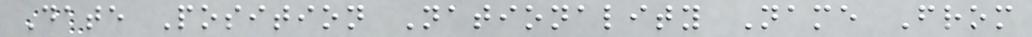Date Position Nationality Name From
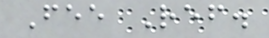Fee Ref.
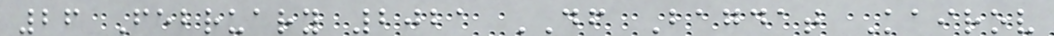26 February 2021 DF Bagdat Kairov
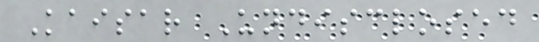Kaisar Undisclosed
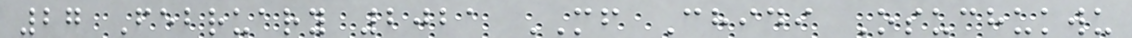27 February 2021 MF Chidi Osuchukwu
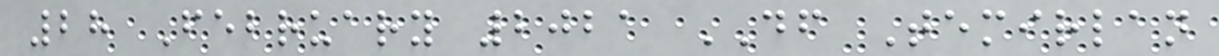28 February 2021 DF Temirlan
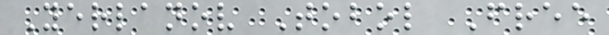Yerlanov Tobol Free
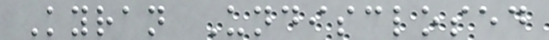Kyran Undisclosed
